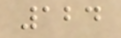124
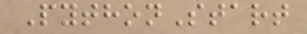PythonStart
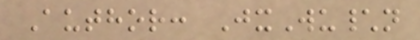Author: JxWu\n
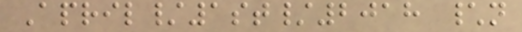April/1st/2018 \n
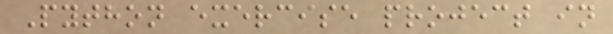Python exercise project in
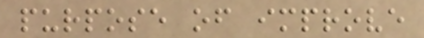purpose of improve
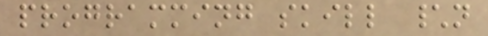programming skill \n
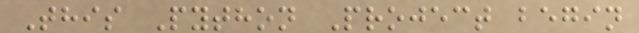This Python Project begin
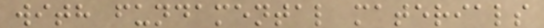with fundamental materials
